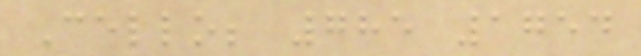Cello; 785 1754
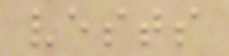vests
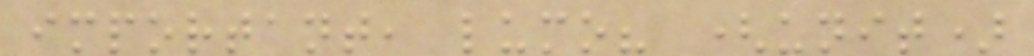important, lumo? (unit)
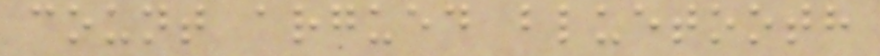count argued bluetooth
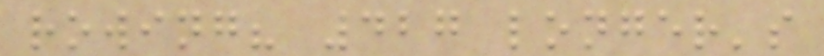rowing? 427 longer's
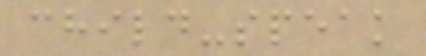child-speak
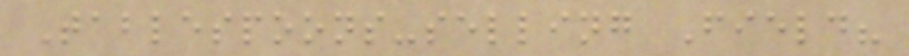Tablespoons-selling Field?
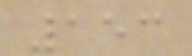153
